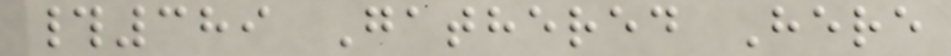#389 Gathered Here
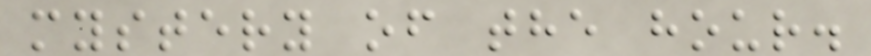mystery of the hour.
